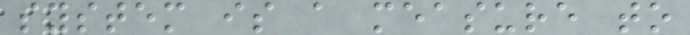system is a measure to
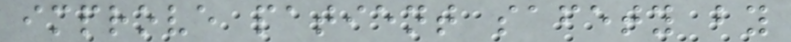improve patient safety by
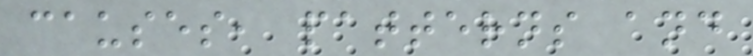causes, patterns and
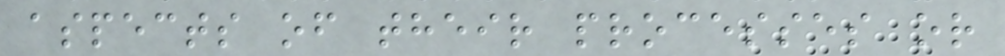aspects of their processes or
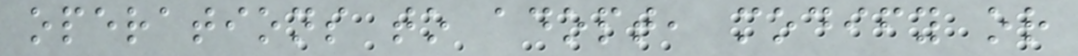operations to adopt, modify or
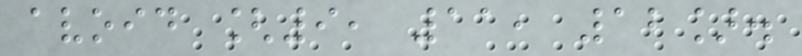avoid [9, 11, 12].
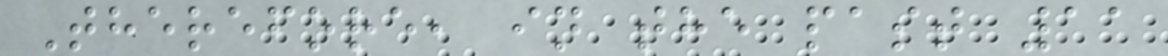Therefore, in the past 11
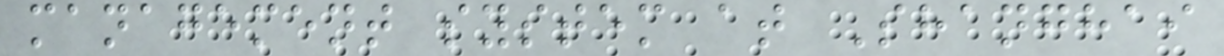management system at Shanghai
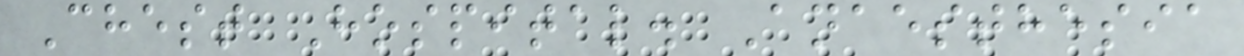Chest Hospital. Anaesthesia
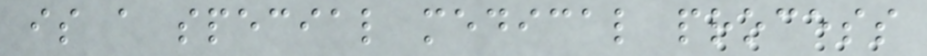is a special medical process
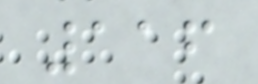116
